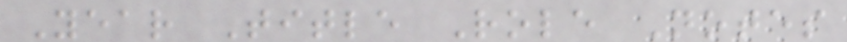Year Title Role Notes
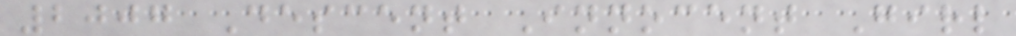2007 Descent Innocent Girl
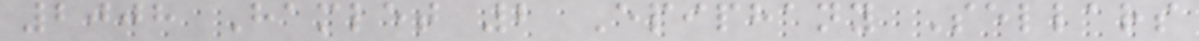2008 Hamlet 2 Epiphany Sellars
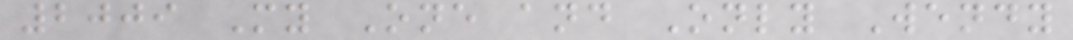2009 My One and Only Wendy
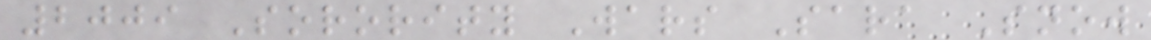2009 Sorority Wars Sara Snow
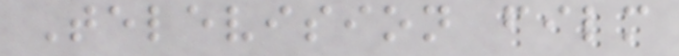Television film
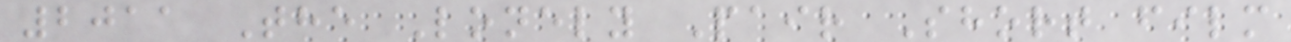2011 The Lonely Pair Short film
